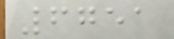6751
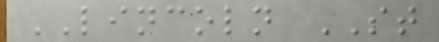LINCOLN ST
